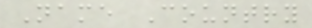Name Country
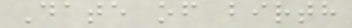Date of birth
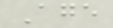Age
